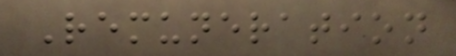Remuneration
